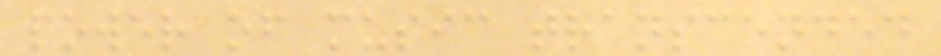power of music transcended
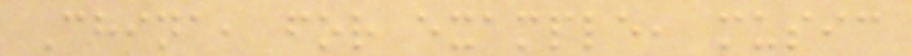China, for example, music
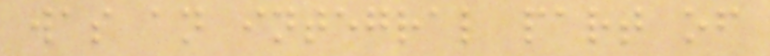was an integral part of
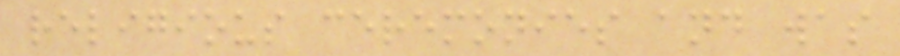religious ceremonies and was
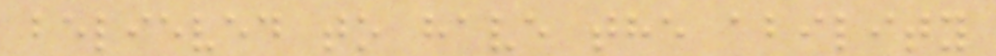believed to have the ability
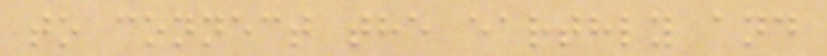to connect the earthly and
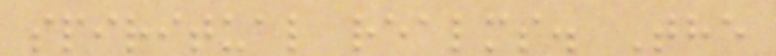spiritual realms. The
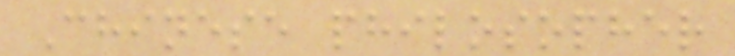Chinese philosopher
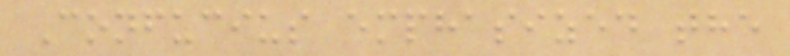Confucius emphasized the
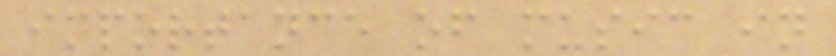importance of music in
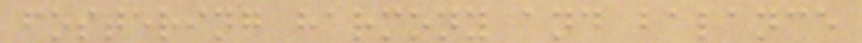fostering harmony and balance
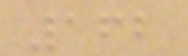162
